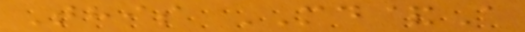This MD&A
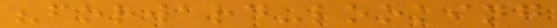"forward-looking
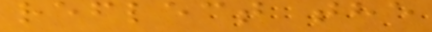reflect the
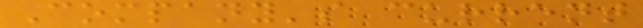Company's current
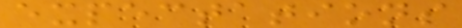expectations
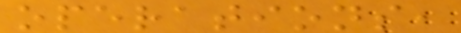operations,
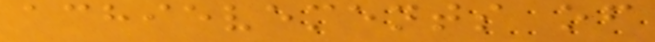achievements of
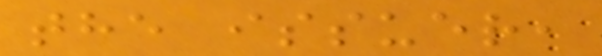the issuer,
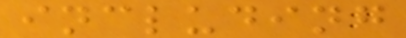including
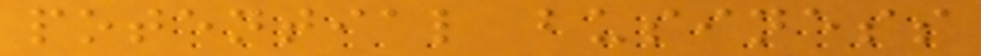potential business
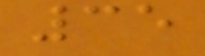35
